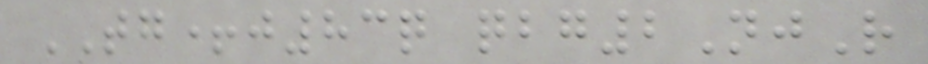TG+j83q qbg2NjR
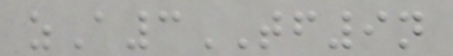zA3TF9n
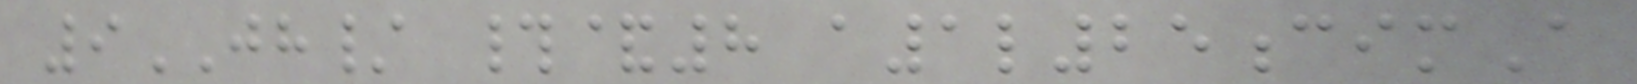9JH/ #&8 a1l25cimA
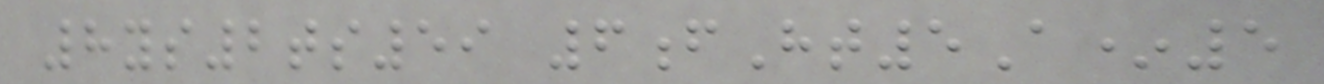8ys2ts59 6fHt5A*5
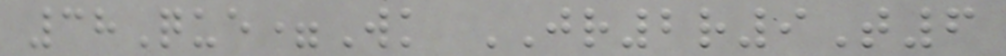38Que=Wk JR2r9T6
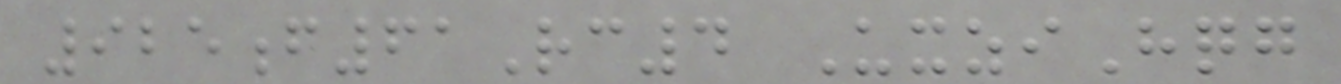925f61Rc4 UxziHqg
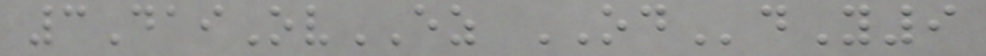3DaiOvEZ ODdY9
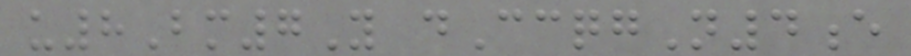u8Bm7Y dCcqgN4e
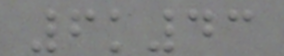6k43
